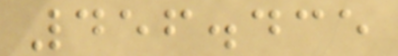456.435
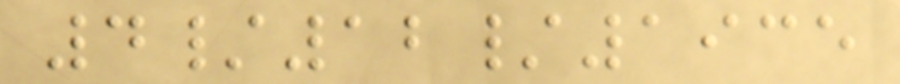4/12/1935
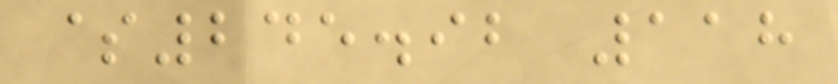$245.92 118
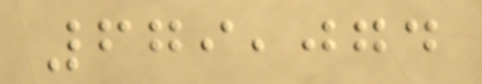679,074
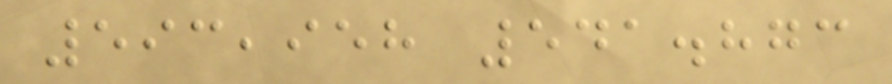593,958 541.873
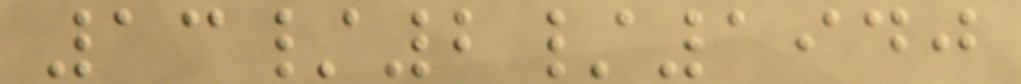13/2/1940
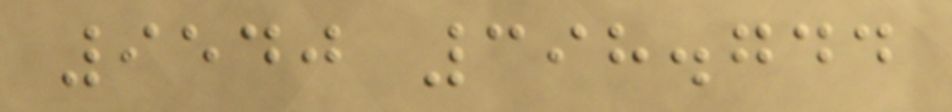9540 398.744
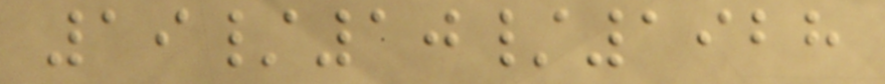19/10/1928
